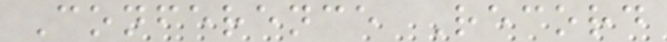Conference Record
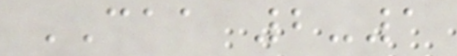CAA 2-1
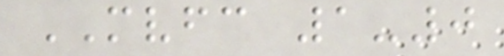MVFC 1-0
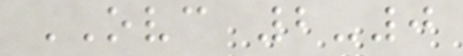OVC 2-0
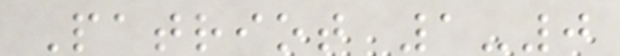Patriot 1-0
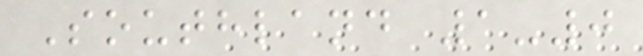Southland 1-0
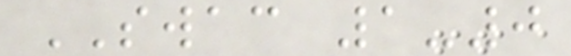SWAC 1-0
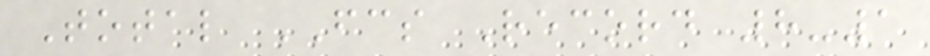Total FCS Record 8-1
